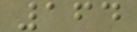164
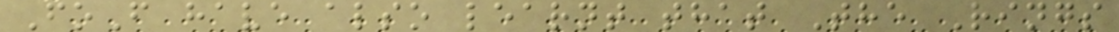FoF have also learnt that The Rings
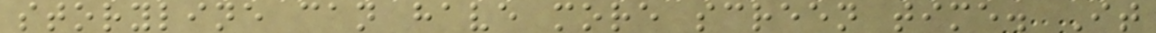storyline can have more screen time. It
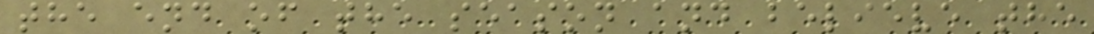the end of the season and believe the
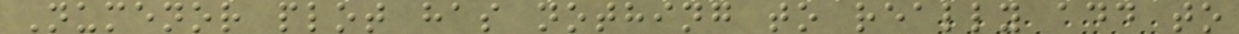Numenor plot has nothing to really add to
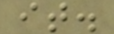it.
